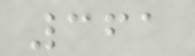361
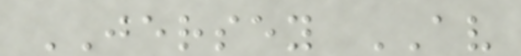JERSEY AV
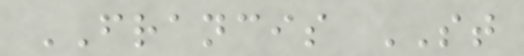FRANCIS ST
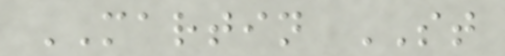MARTIN ST
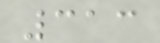313
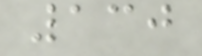130
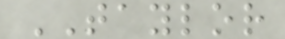TAYLOR
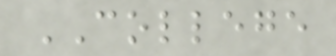COLLEGE
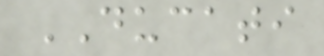DUCATI
